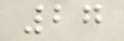27
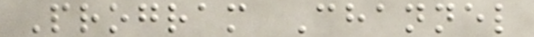Program Channel
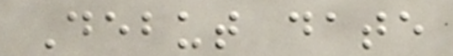Debut date
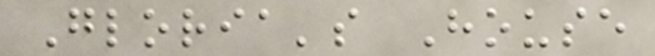Gloria's House
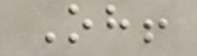Oh!
